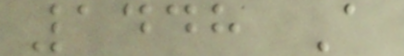1448 A
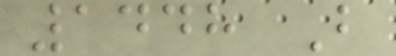1448 B
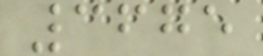3675
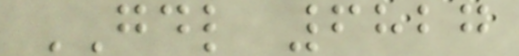GDL 6827
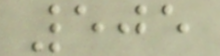505
